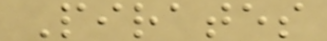Pirates
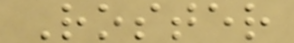Roster
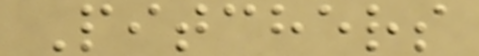Pitchers
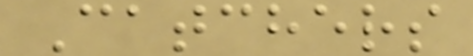Catchers
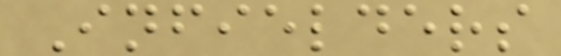Infielders
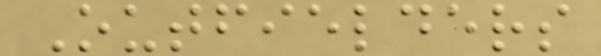Outfielders
